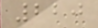220
